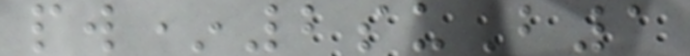pw*2suB1
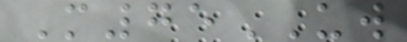M75UW
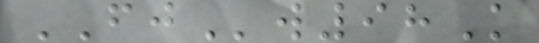FJw98K
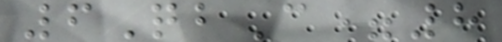6QbC=8
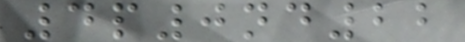4p0nd22
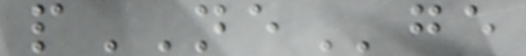pNEge
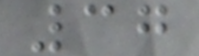37
